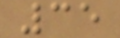35
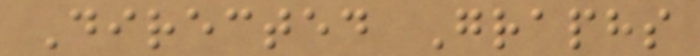Directed Graphs
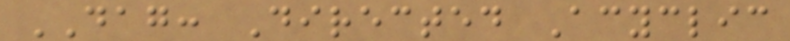DAG: Directed Acyclic
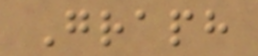Graph
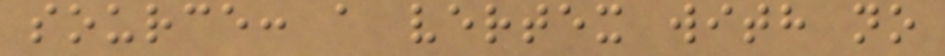source: a vertex with no
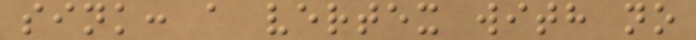sink: a vertex with no
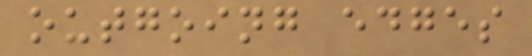outgoing edges
